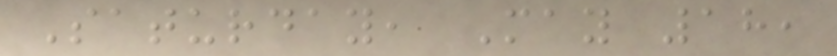Saturday, May 18,
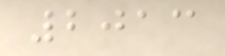2013
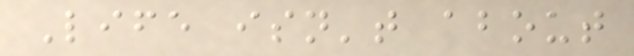Life isn't about
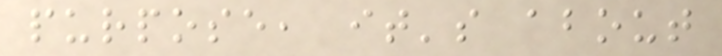purpose, it's about
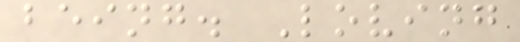being. Loving
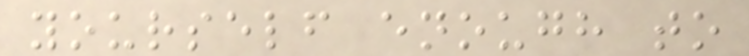yourself enough to
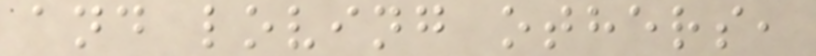and loving others,
